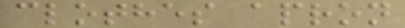clothes apron
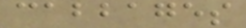cabbages
